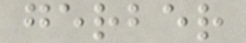gerber
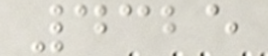4325
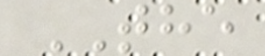THE
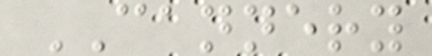CANNERY
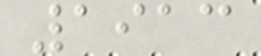1913
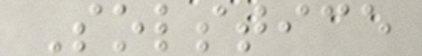Solstice
